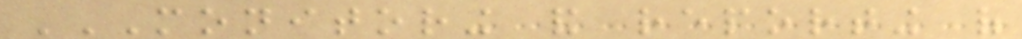MONITORING AND REPORTING OF
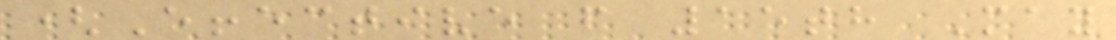(Effective from 15th May
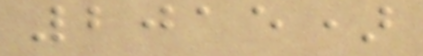2015)
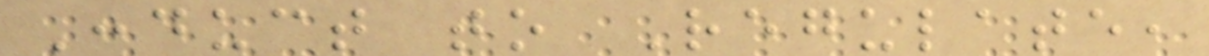Conduct to Regulate,
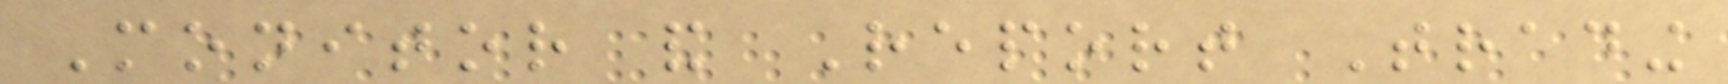Monitor and Report Trading
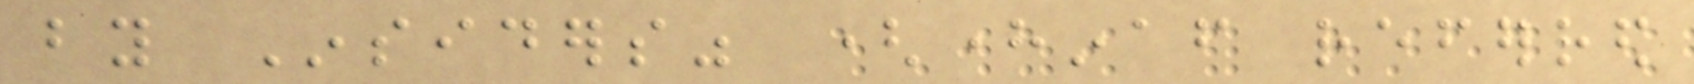by Insiders" (hereinafter referred
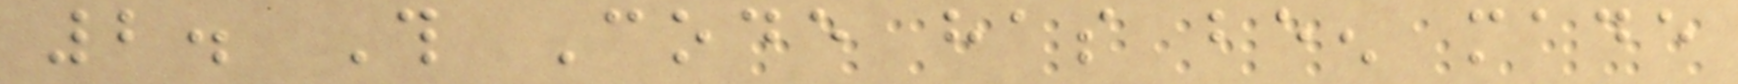2. This Code has been made
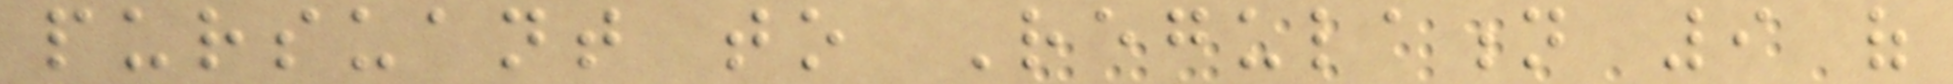pursuant to Regulation 9 of
